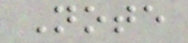Note
